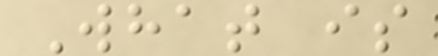What is
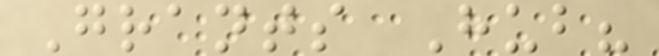Grants Hub?
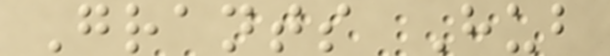Grants Hub
